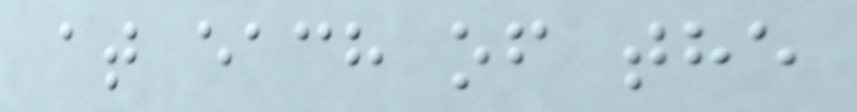at each of the
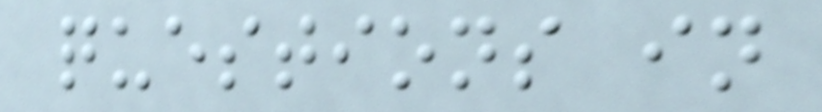questions in
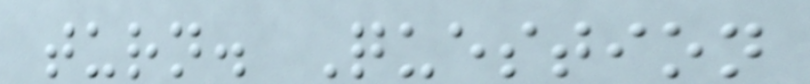turn. Question
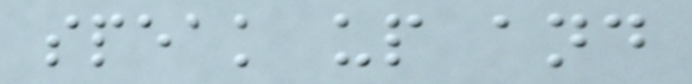speak up and
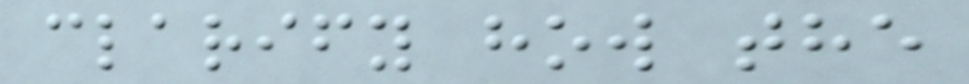clarify how the
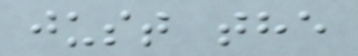just the
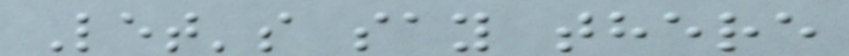Let's say there
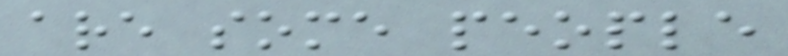are some people
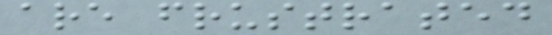are frustrated
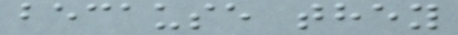because they
